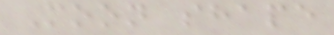Moon shape
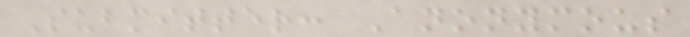Submitter: Anonymous
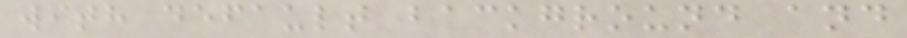with default background and
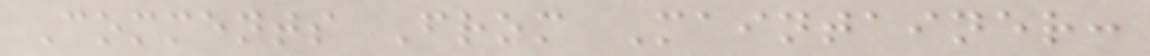Comments From Maintainer:
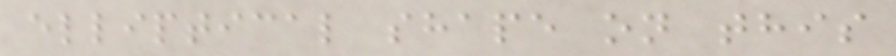elliptical shape on this
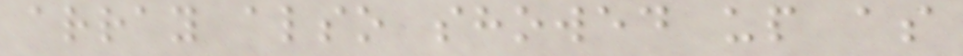array also showed up as
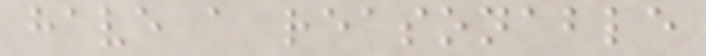have a reasonable
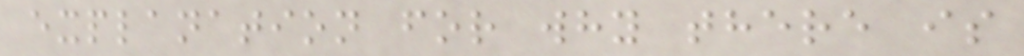explanation for why there is
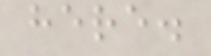here.
